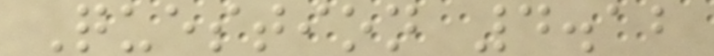Question 4.12
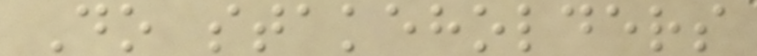Do stakeholders
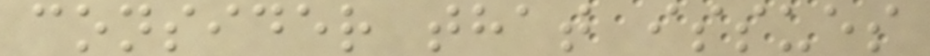consider that issues
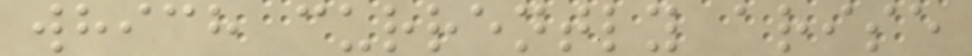which currently arise
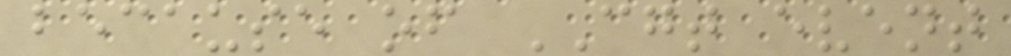because of CGT event
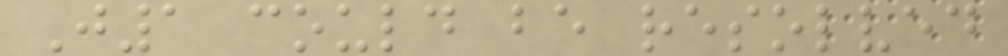J1 could be resolved
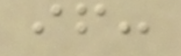if:
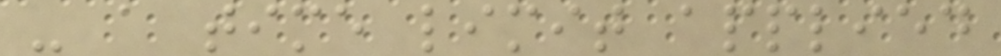- a time limit applied
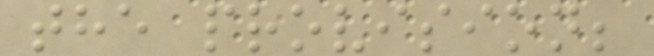the provision;
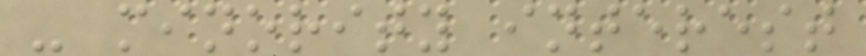- minority interest
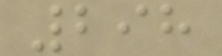298
